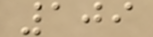109
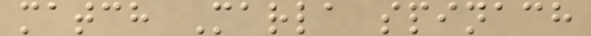match Marla spinach
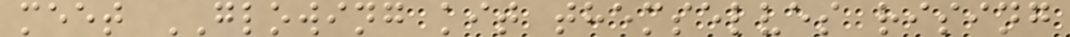meet GLOWING kit themselves rising
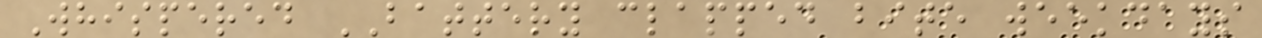Whispered BATTERY clapped bite weekdays
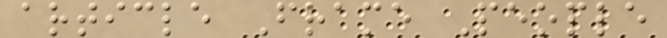article Frame People
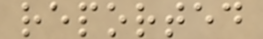reported
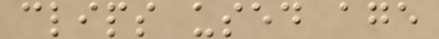clips used age
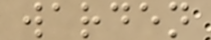warden
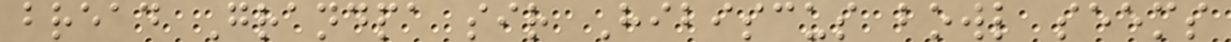bread Grandpa sir Hibiscus bowl seems
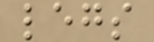legs
